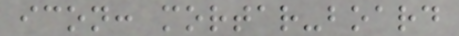icon: mortar-board
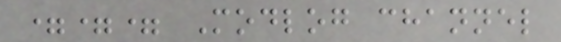=== Modlog channel
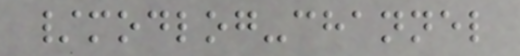/modlog-channel
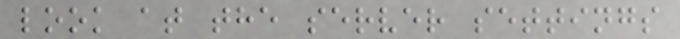look at the server settings
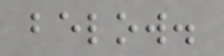below.
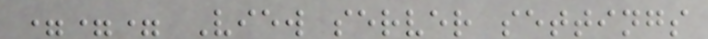=== View server settings
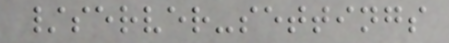/server-settings
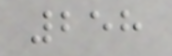258
